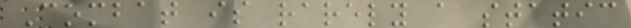Combat is rarely a static
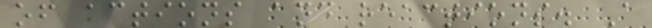of actions and reactions. A
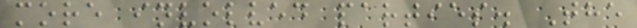more involved parties. The
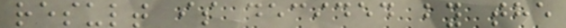result is decided by the
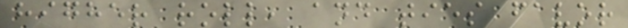higher roll, and ties favor
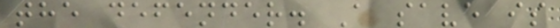the defender. A save is
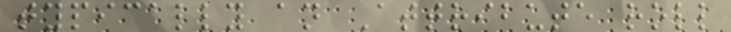typically an Attribute roll
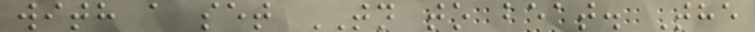with a set TN to beat. The
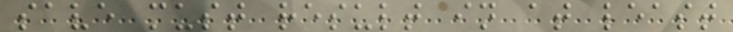save must result in at least
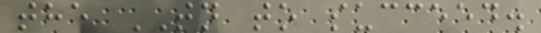the TN to succeed.
